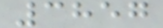3857
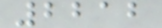2212
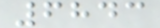6843
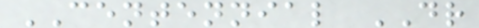CENTENNIAL DR
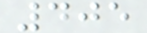405
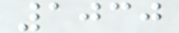1030
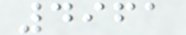4961
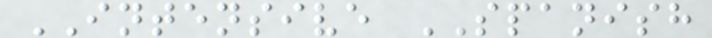INTENSIVE SPANISH
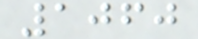1060
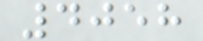4058
